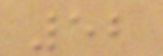52
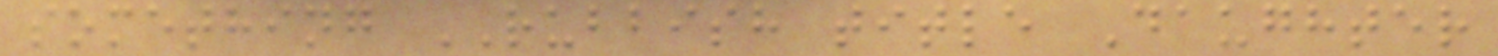something RUBBISH title Daughter
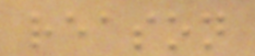reason
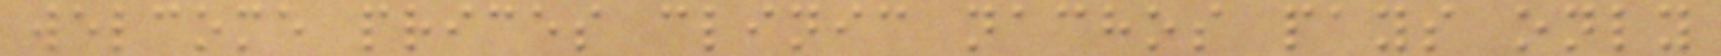welcome prices clinic nachos pays only
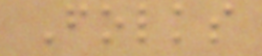Folks
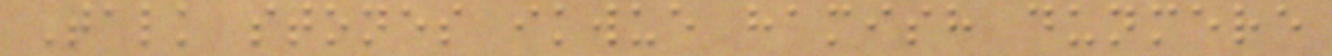Talk stones ikwue hamish dunmere
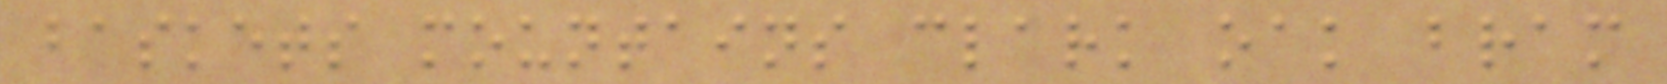baskets mountains clark oak bram
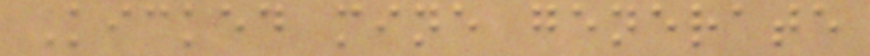Kicked mine generate
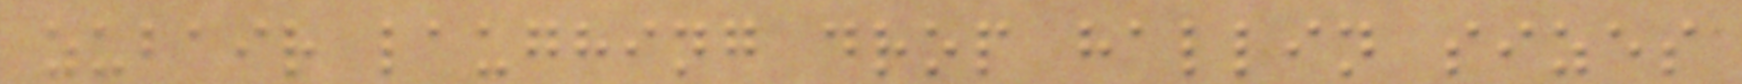zubair laughing drop hallin sizes
